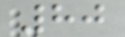80
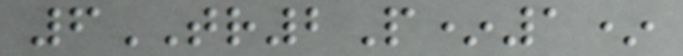6TR2P*1*
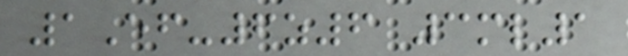1Ef-6z6 3ml1
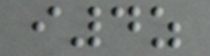i4z
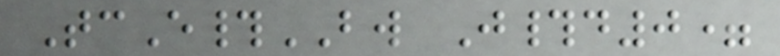TcE#BW J#d0=
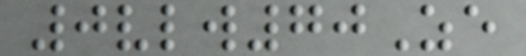0vlw70Ze
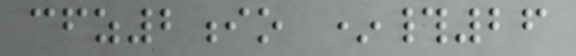cfz2io *#26
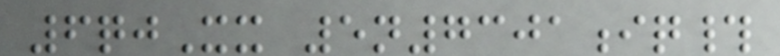6qjXx 5n7301iq#
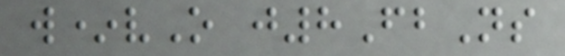w*vO j8FbNs
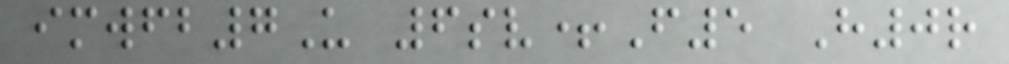imwfb7U 6sv+F5 H0r
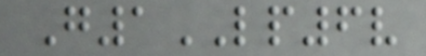G1LP6v
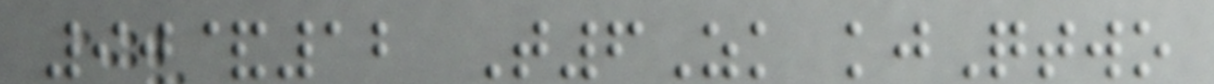90&12 T6Zk kjQtwo
